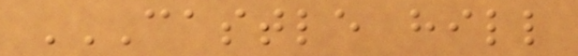CASTLE HILL
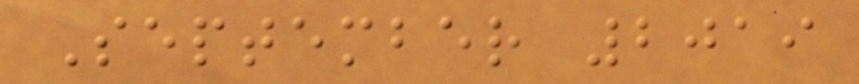September 2019
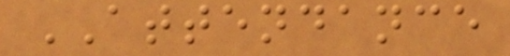ATTENDANCE
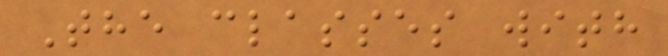The classes with
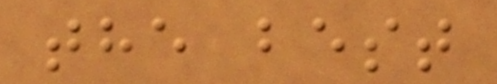the best
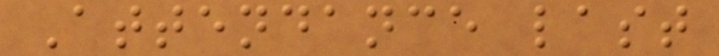Attendance last
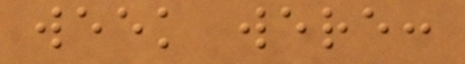week were:
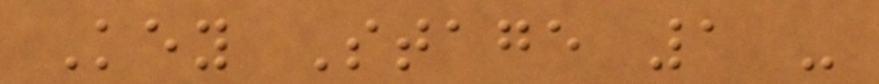Key Stage 1 -
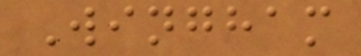Wingham
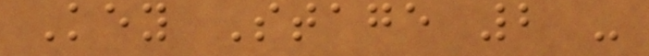Key Stage 2 -
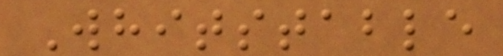Whitstable
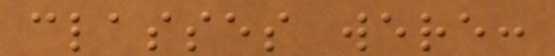classes were:
